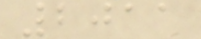2011
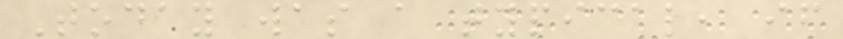Today was a typical, if
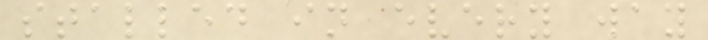stalled in every way
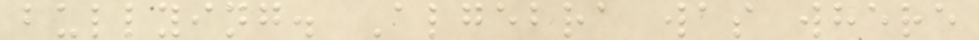bullying. Algebra was where
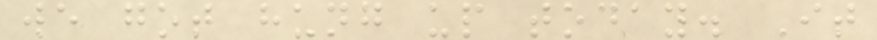we got hung up today. It
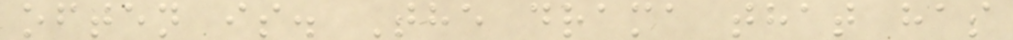often is. The drama that has
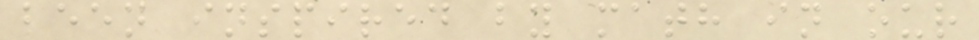been inspired by math in our
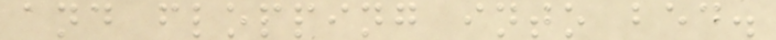and flopping into bed.
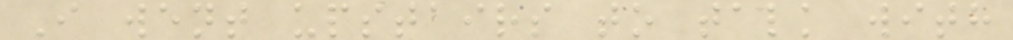I went upstairs to talk with
